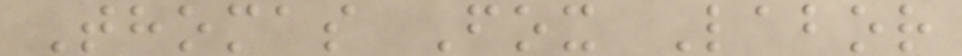Thomas Fox Labor
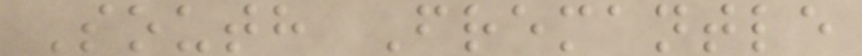South Fremantle
